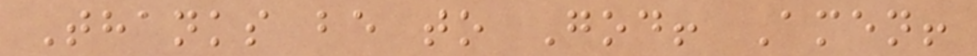Thanks be to God! Amen!
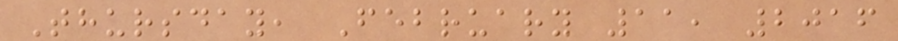Thursday, February 11, 2016
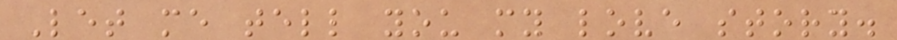Let me tell you my love story.
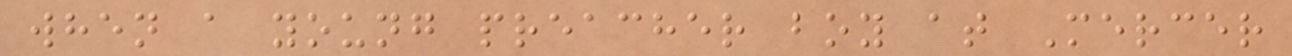when a young preacher boy at Mercer
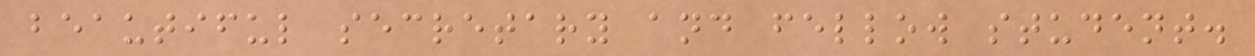beautiful secretary and fellow student.
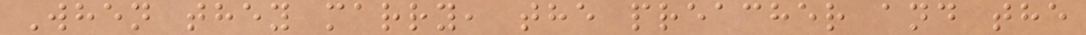When they marry, the preacher and the
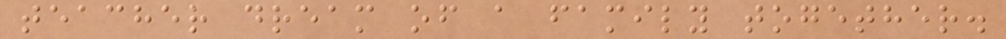teacher dream of a family together.
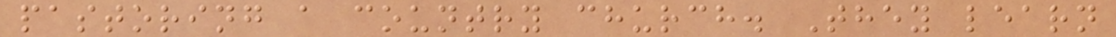pastoring a country church. They learn
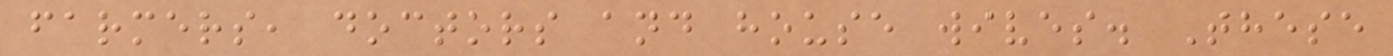farmers, doctors and house wives. These
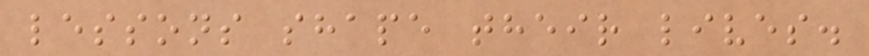lessons shape their lives.
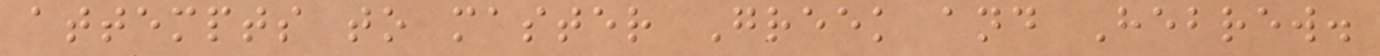attempts to master Greek and Hebrew.
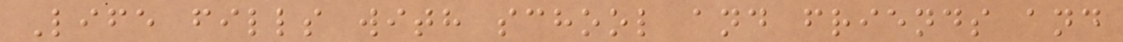Life fills with school and friends and
